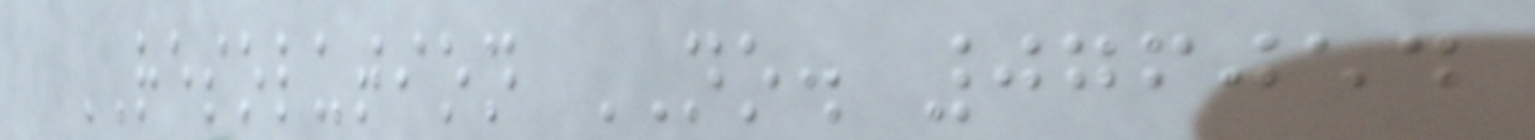RESOLUTION NO. 076054
